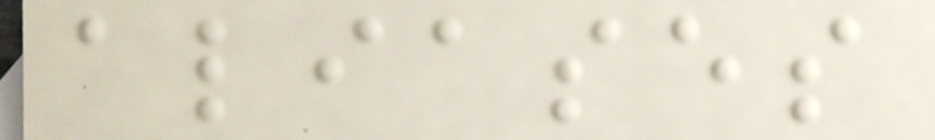aliases
